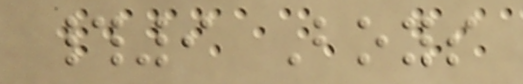#9 Boys
